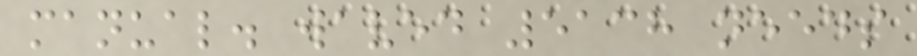manual. waved 5138 needs
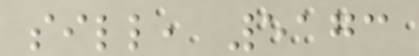sill, 5173
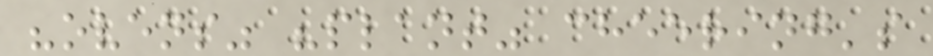"ovens" "plant" cheering's
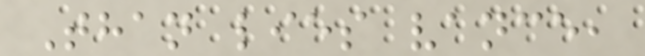Than lies vance,
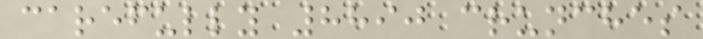carefully 8890 crunches
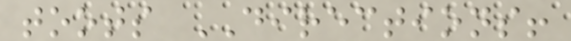toots DIRECTIONS!
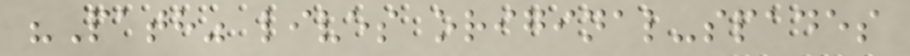"Path" lives original-spades
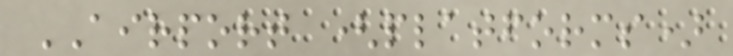AIRPORT (platforms)
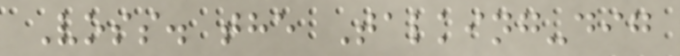Voss. the Talking-dig
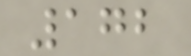172
